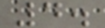4.
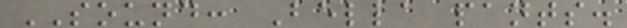SOUND: Bella pants.
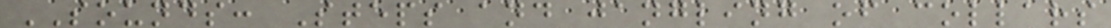SOUNDS: Steps and jangling of collars
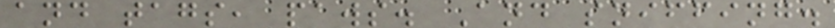and tags, paws. And sniffing.
